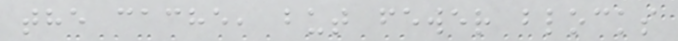the cache, but fewer blocks
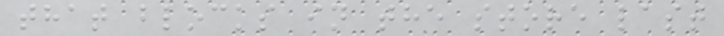that blocks in the store last
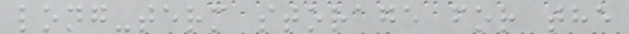long-term storage for the
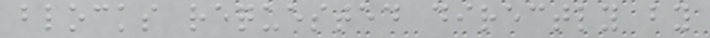blocks requested directly by
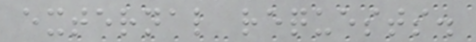external requests.
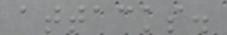attacks.
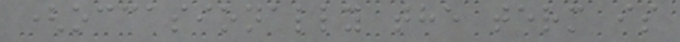(occasionally the term is
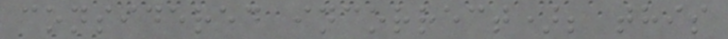considered incorrect); this
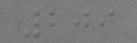209
